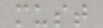must
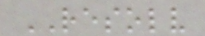RESOLV
